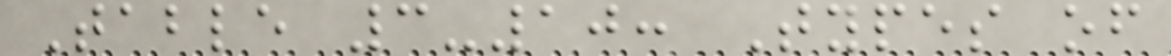Table 3-10: Types of
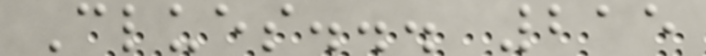Clues... 215
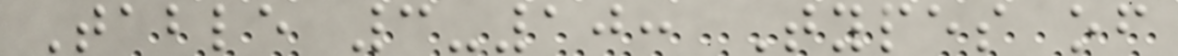Table 3-10: Types of
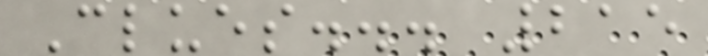Clues... 215
